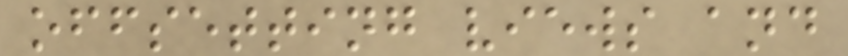offsetting views and
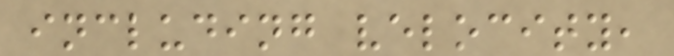including velocity,
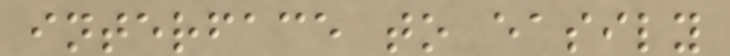interface to easily
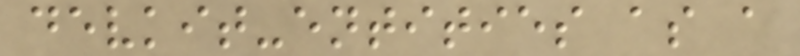devkit-entities as a
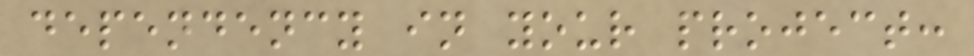dependency in your project:
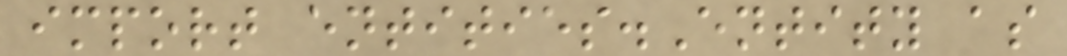import entities.Entity as
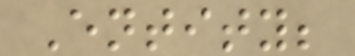Entity;
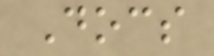Docs
